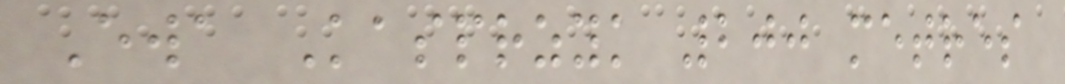Ewa Kasprzyk 200 metres
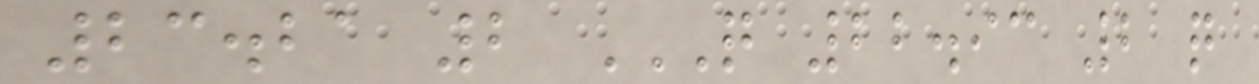23.21 2 Q 22.93 2 Q
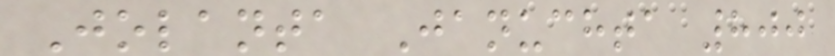Jolanta Januchta 800
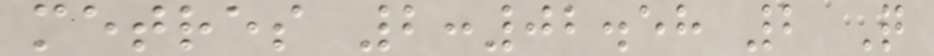metres 2:02.58 2 Q
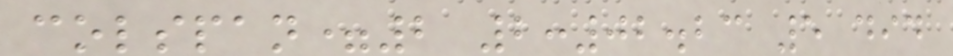colspan=2 2:02.23 5 did
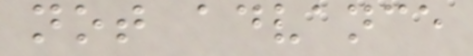not advance
